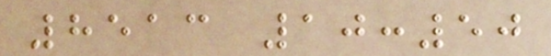8513 10:50
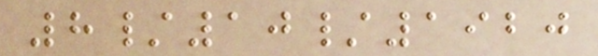8/10/1920
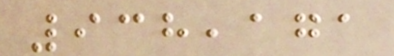938,171
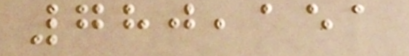780,151
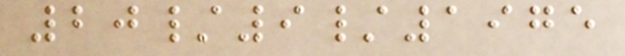20/9/1975
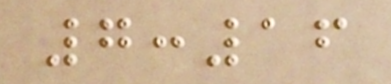7:16
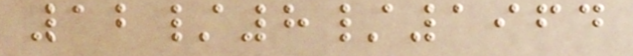12/8/1964
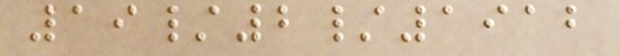19/2/1912
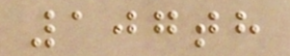107th
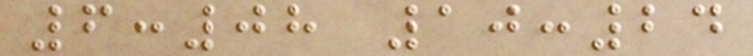6:08 10:24
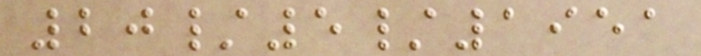20/5/1951
